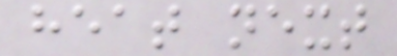heat next
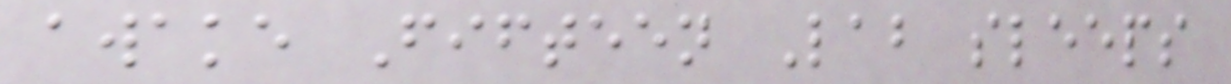awake Fifteen Lab sleeps
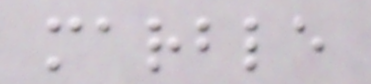marble
